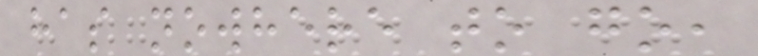has nowhere to go,
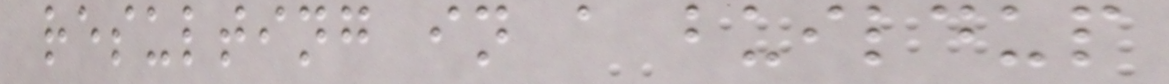resulting in a buildup
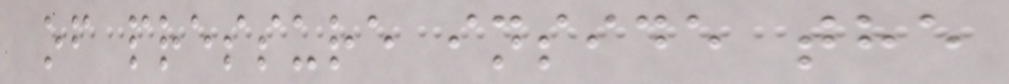of pressure inside the
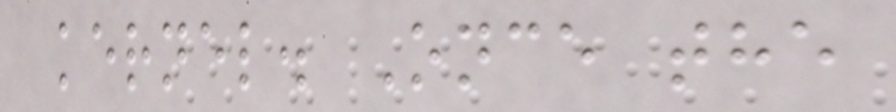kernel. Once the
